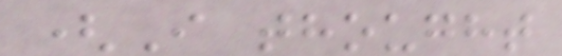(I thought
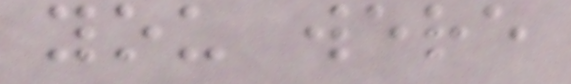you were
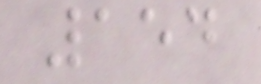154
